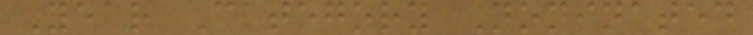Year Category Nominated
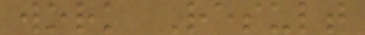work Result
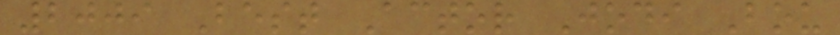2009 Best Actor Jodi Bou
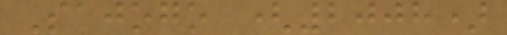Sajogo (2008)
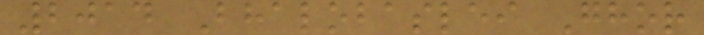2014 Bhalobaslei Ghor
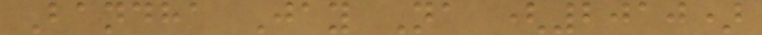Bandha Jay Na (2010)
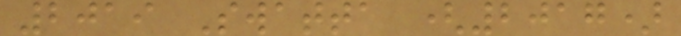2019 Swatta (2017)
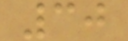30
